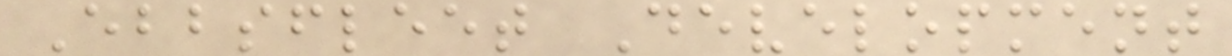Ebbsfleet Development
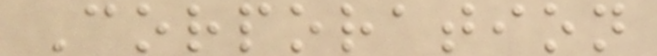Corporation
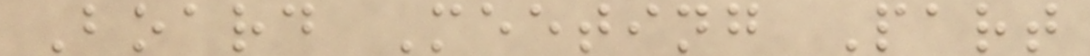Board Meeting Part
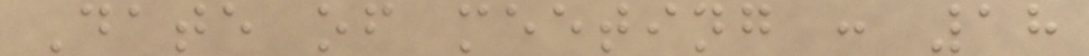Date of meeting : 18
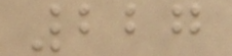227
